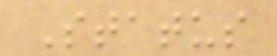Status
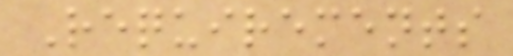Requirements
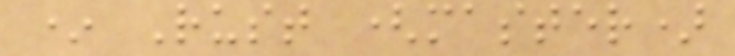* Rust (master)
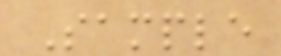Sample
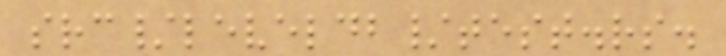src/leveldb/test.rs.
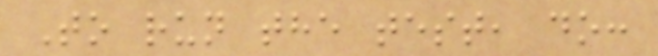To run the test, do:
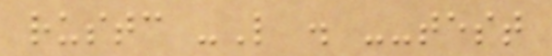rustc -L . --test
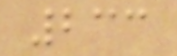233
